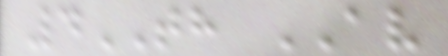4TH AV
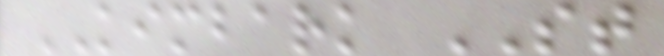KIMBARK ST
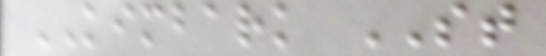KIMBARK ST
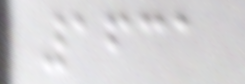1631
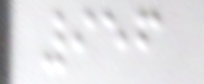956
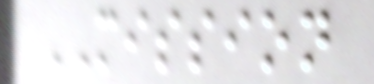MISSION
